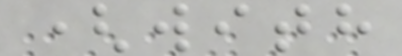(with
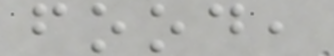food,
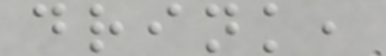drink,
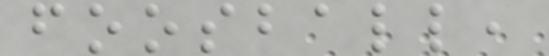foosball,
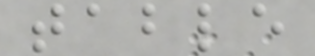table
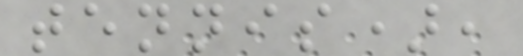tennis),
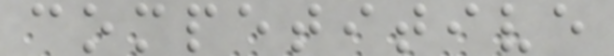competitive
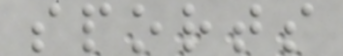sports
